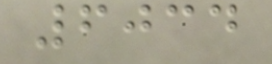6034
